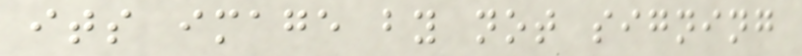its image by not signing
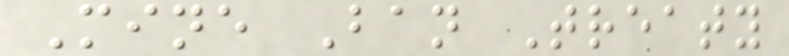Mine Ban Treaty
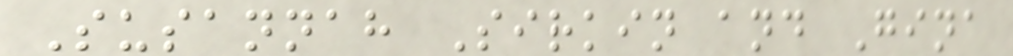Susannah Sirkin and Gina
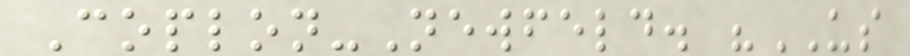Coplon-Newfeld. "US
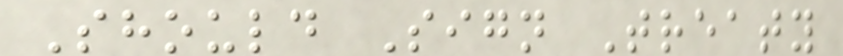Should Sign Treaty
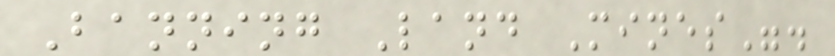Banning Land Mines".
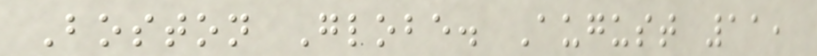Boston Globe. August 11,
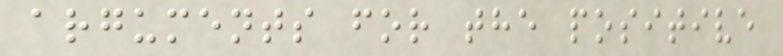arguments for the positive
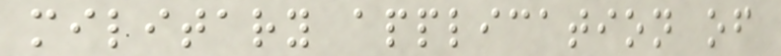military application of
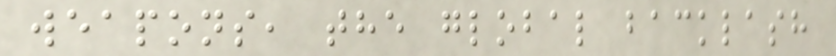weapons, the global backlash
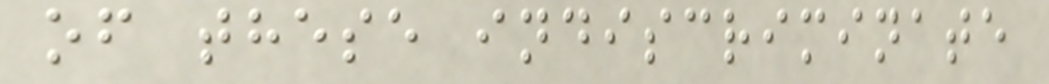of these indiscriminate
